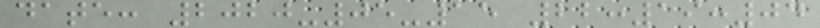date: 2020-05-15 22:19:04
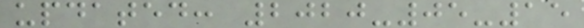updated: 2020-05-15
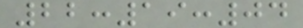22:19:04
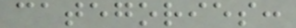categories:
